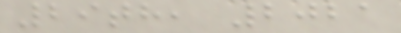29th, 2021
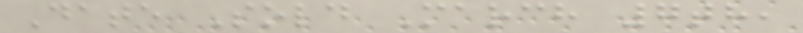Date Sold March 7th,
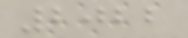2022
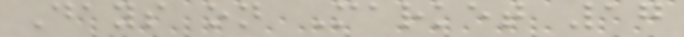Days on Market 17
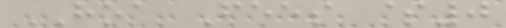HOA Fees $0
